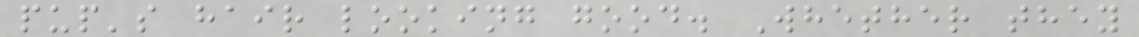pup's hair looking good. Whether they
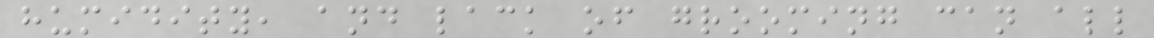humidity, and lack of grooming can all
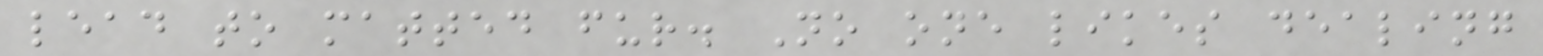lead to matted fur. No one likes dealing
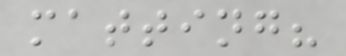matting?
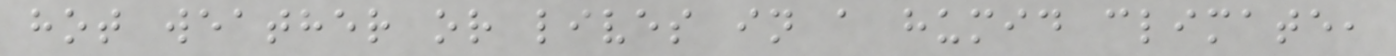hot weather or lives in a humid climate,
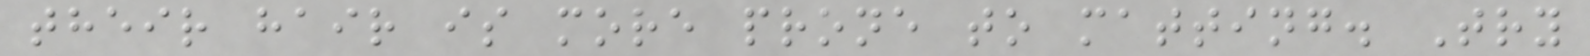their hair is more prone to matting. Try
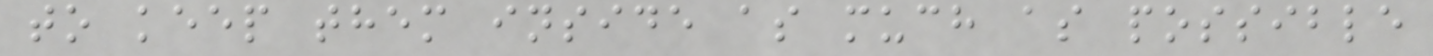to keep them inside as much as possible
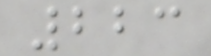223
